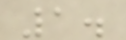1.
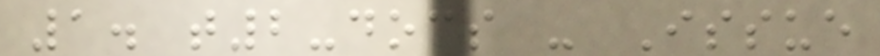1. t2-docs - Issue
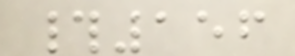#156
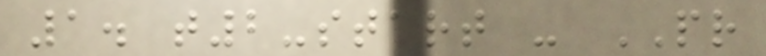1. t2-start - PR
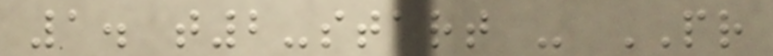1. t2-start - PR
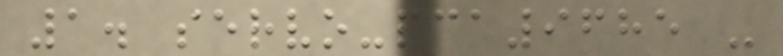1. servo-pca9685 -
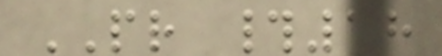PR #18
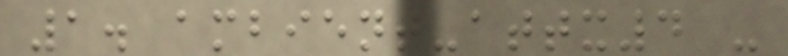1. ambient-attx4 -
